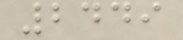2449
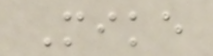Mike
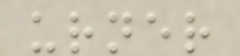urner
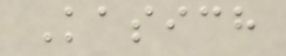Kasich
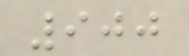900
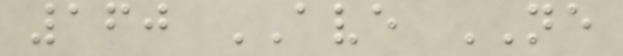160 AVE NE
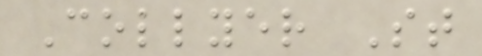Collyer St
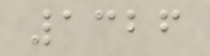1326
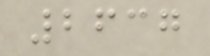2637
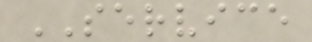SERVICE
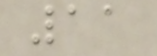11
